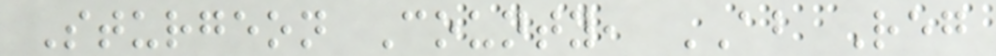Sturgeon County, AB Reg
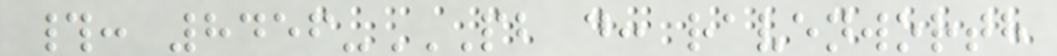#: 8456-PB D: RAVENWORTH
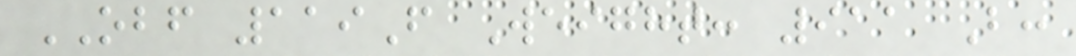OBF 119F Weight: 911 B:
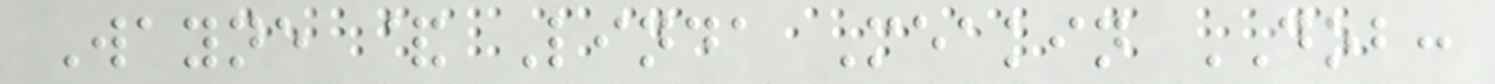Wayne & Linda Meakin DOB:
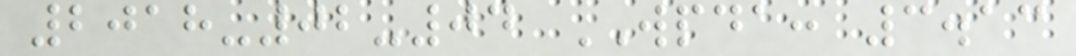2018-02-04 WPDA: 3.13
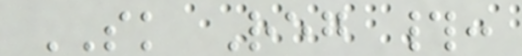SK Reg #:
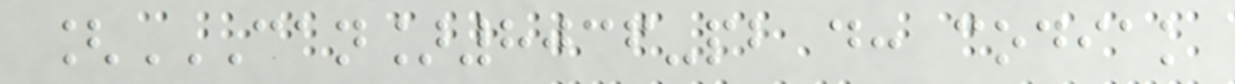[CAN]8036-PB D: CODIAK
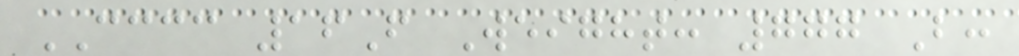CCCC 16F Weight: 777 B:
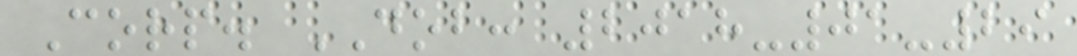Corp. DOB: 2018-01-29
